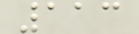113
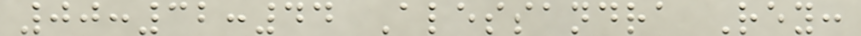00:32:44 Alessandra Rey:
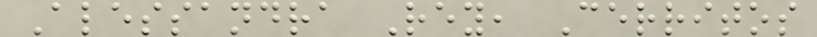Alessandra Rey, Cerritos
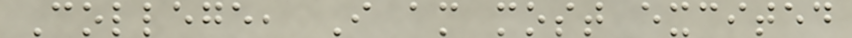College, I am most excited
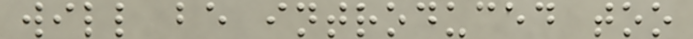will be introduced too
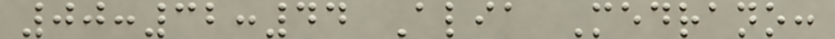00:32:44 Alia Medrano:
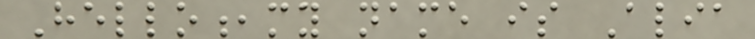Hello,my name is Alia
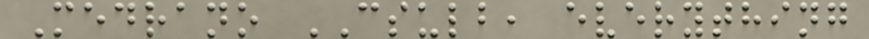Medrano CSULB, everything
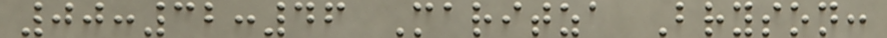00:32:46 Maritza Bryson:
